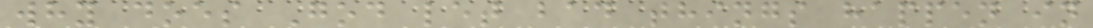why does God let bad things happen in
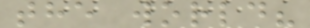the world?
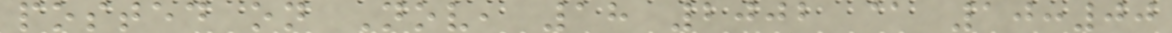posted on Nov, 18 2002 @ 10:00
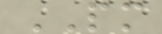PM
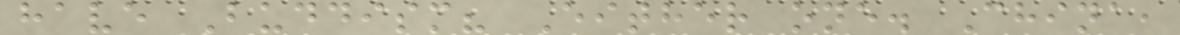have Buddism? Either one. China,
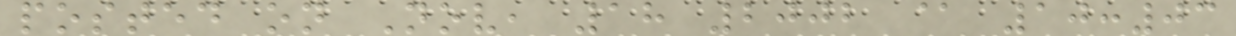posted on Nov, 18 2002 @ 10:03
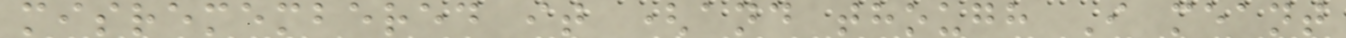misremembered it (and though I meant
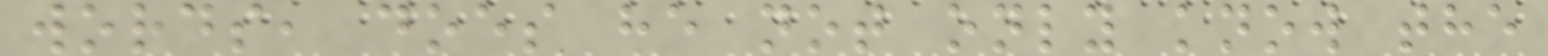words, does he not only know the
